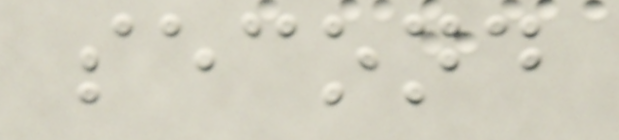second
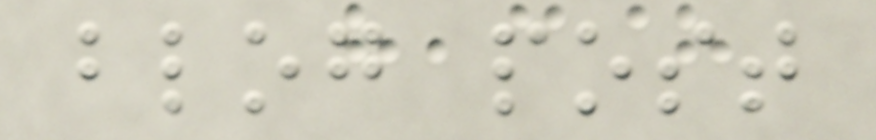blog post
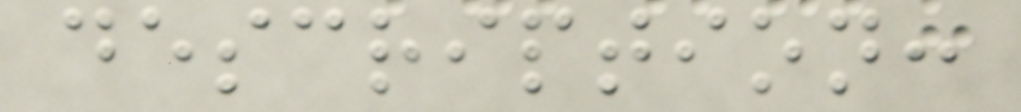description:
